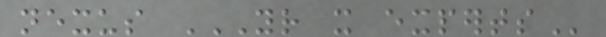nexus YOUR IT EXPERTS
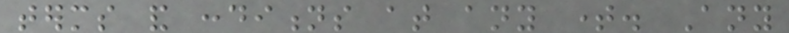terms and conditions at any time. Any
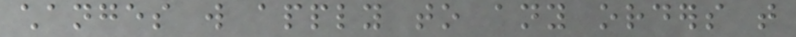changes will apply to any orders that
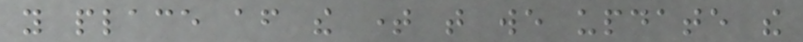you place after the time that we update the
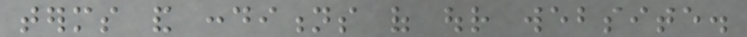terms and conditions of our website.
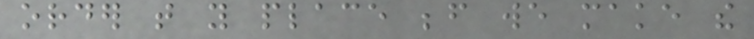order that you place before we make the
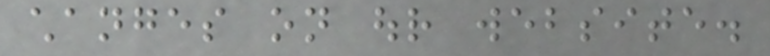changes on our website.
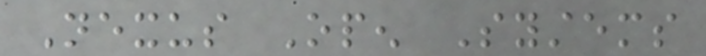Nexus Open Systems
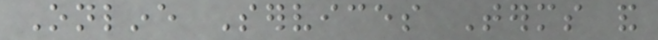Online Services Terms and
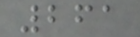261
